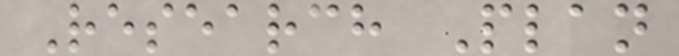Research Plan
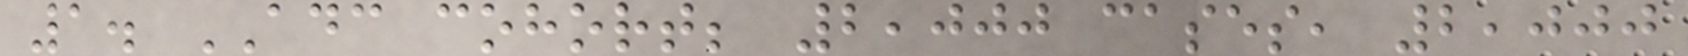1. ADC cohort; 2,000 cases, 2,000
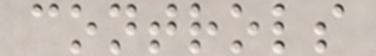controls
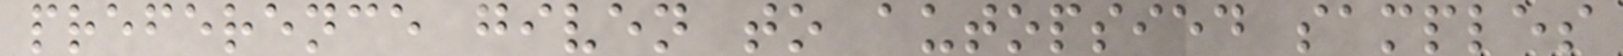preference given to autopsied samples
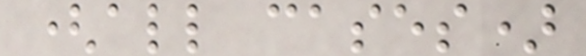(all cases)
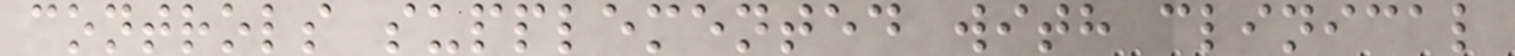controls supplemented with clinical
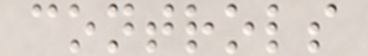controls
